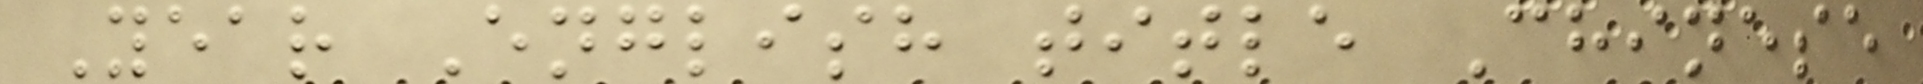Year English title Chinese
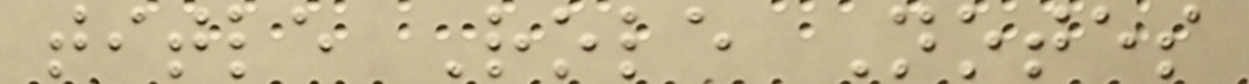title Role Notes
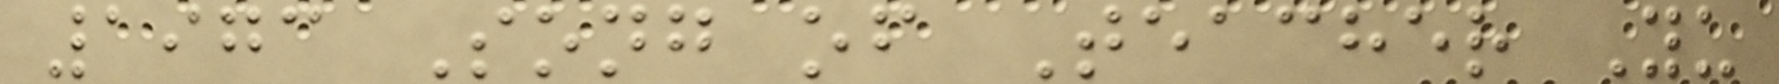1973 Song of Teacher Yu
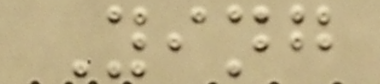Ying
